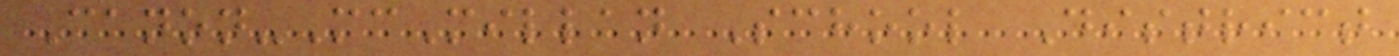Canon-McMillan School District
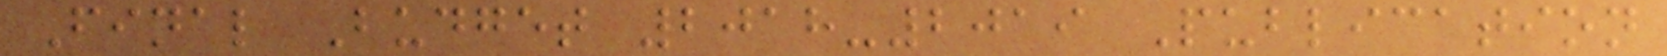Final Budget 2018-2019 Publication
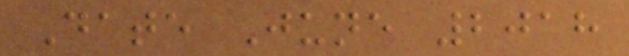Date June 2018
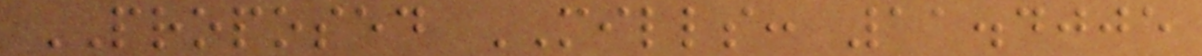PROPOSED MILLS: 11.4005
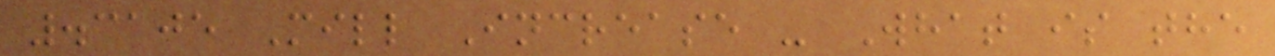.3105 Mill Increase - What is the
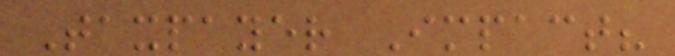Taxpayer Impact?
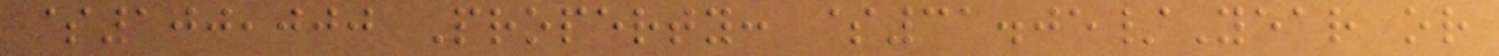$100,000 Property: $31.05/Year or
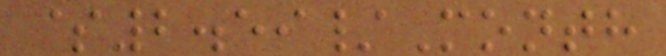$2.59/Month
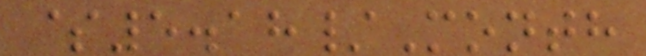$5.18/Month
